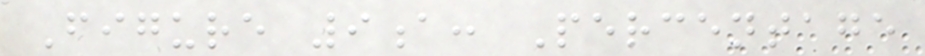Figure 9a: Percentage
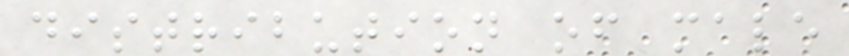distribution of male
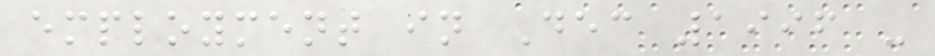employment in Dec 1996 -
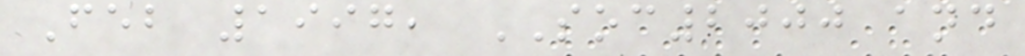Feb 1997, SOC2000 and
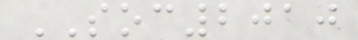SOC2010
